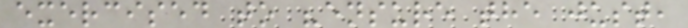exercised to "ensure the just,
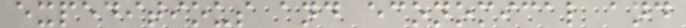expeditious and economical and
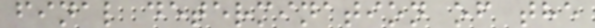final determination of the
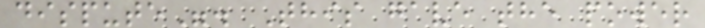dispute". This gave the power
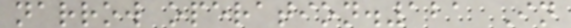narrow operation.121 In
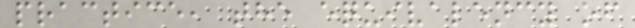practice, the equivalency of
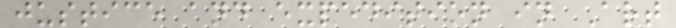justice and expedition in Art
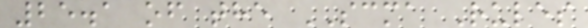25.1 of the SCMA Rules
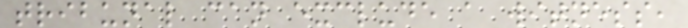tribunal can exclude a witness,
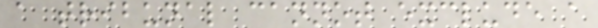a tribunal cannot exclude a
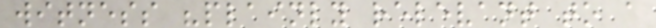witness "plainly relevant to a
